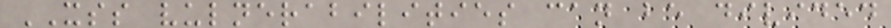XSS vulnerabilities can be divided
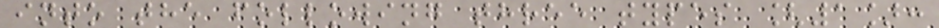into the following three types [1]:
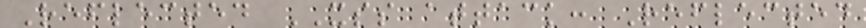Reflected XSS attack: Reflected
